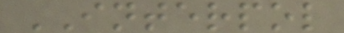INTERPOL
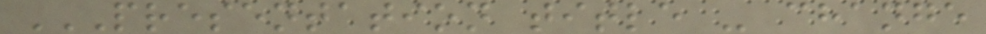PRESENTATION TITLE - CHANGE
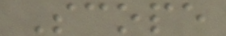Scope
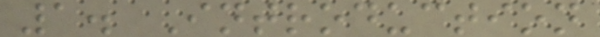1. Introduction
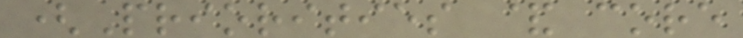(Priorities & core
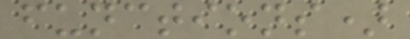functions)
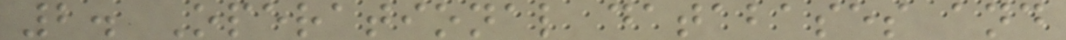2. Operational databases and
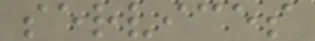services
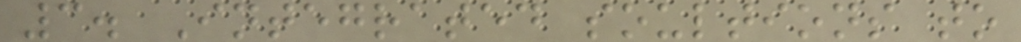3. Integrated soultions to
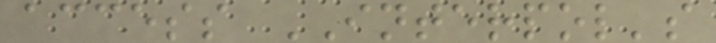access INTERPOL's
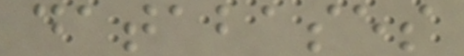databases
